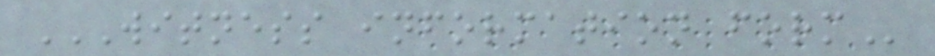WITNESS INFORMATION FORM
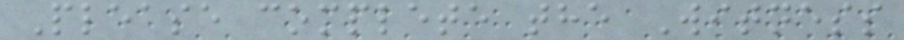Please complete the Witness
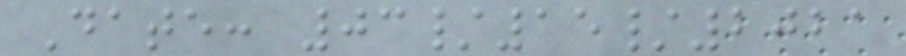Date: 03/15/2021
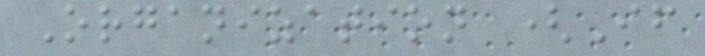Organization (If
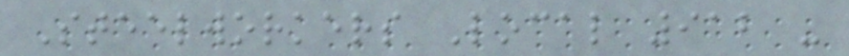Steelworkers Local 912 -
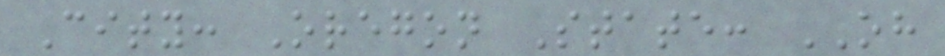City: Oregon State: OH
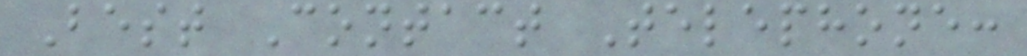Best Contact Telephone:
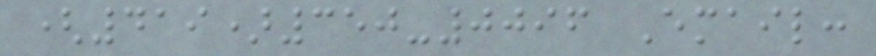(419)350-0096 Email:
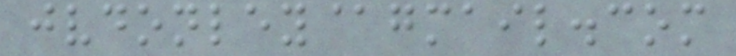jvdonley@gmail.com
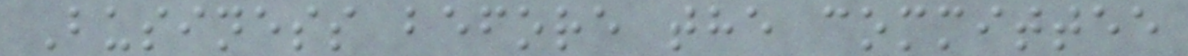Business before the committee
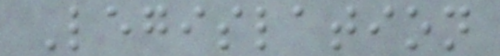Legislation
